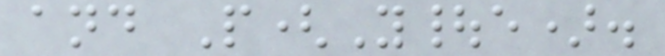and P(Y|e).
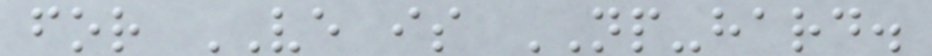for VE is NP-hard.
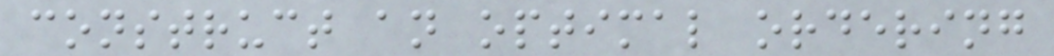construct an optimal ordering
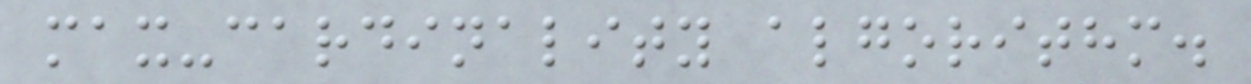max-cardinality algorithm.
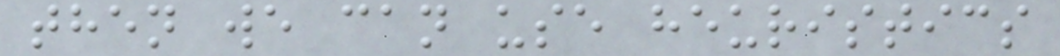then we can use heuristics
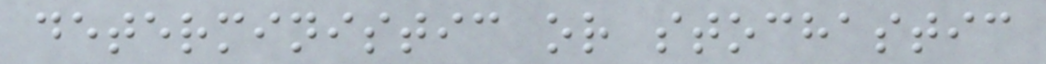deterministic or stochastic
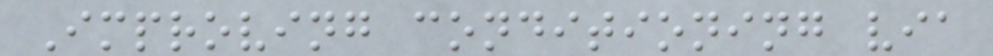Improving conditioning via
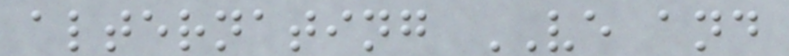alternating VE and
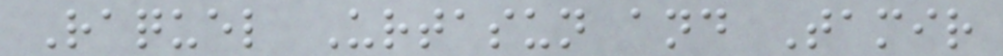Raquel Urtasun and Tamir
